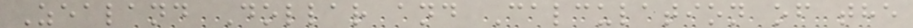Zealand Dollar and Calculation of the
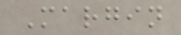Margin
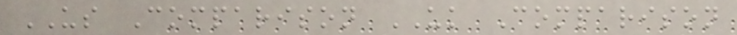US Comparison UK Comparison
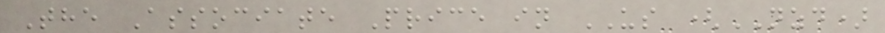The Associate Price in US (NZD)
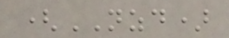(NZD)
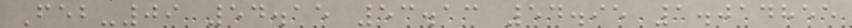Feb-09 54.15 53.13 54.95 1.014855
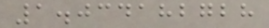1.034182728
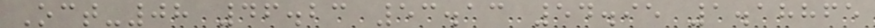Oct-08 46.23 53.13 54.95 1.18865
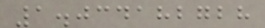1.034182728
